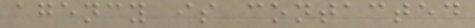agency is contacted
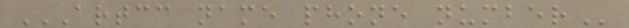ARTCC NAME PHONE NUMBER
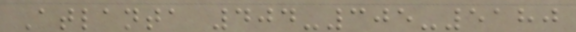Atlanta 404-305-5180
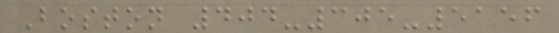Boston 404-305-5156
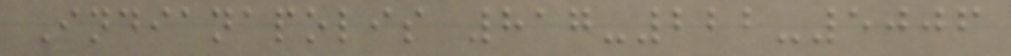Indianapolis 817-222-5006
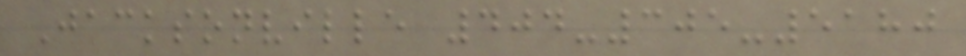Jacksonville 404-305-5180
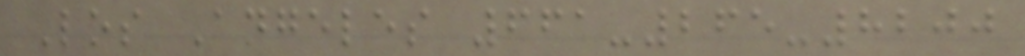Los Angeles 661-265-8200
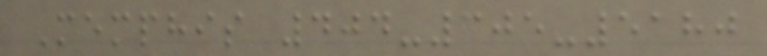Memphis 404-305-5180
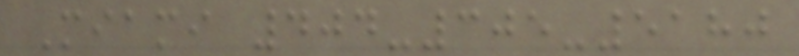Miami 404-305-5180
